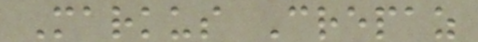Markus Crepaz
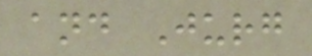and Jurg
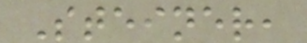Steiner,
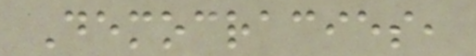Democracies,
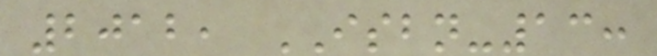2012, ISBN-13:
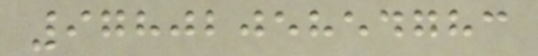9780205854783
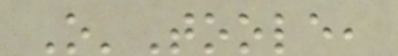O'Toole,
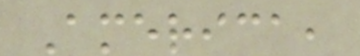America,
